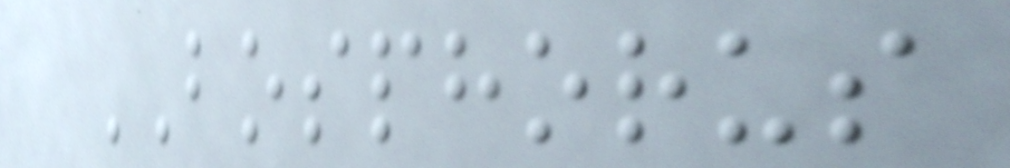BOSPHORUS
